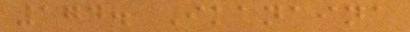174. Ikanaina
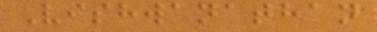Vishwanathan
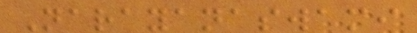Narayanaswami
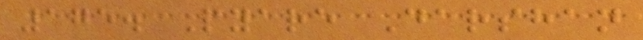175. Pyare Darshan
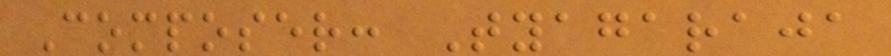Composer: Tyagaraja
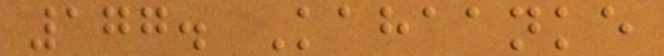177. Kahaanke
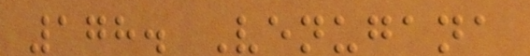178. Venugana
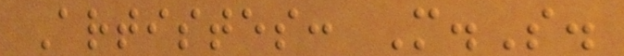Artistes: M.S.
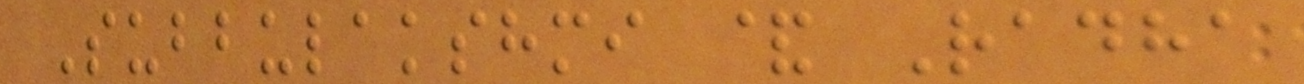Subbulakshmi & Radha
